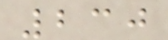230
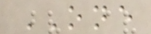ONE
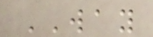WAY
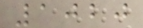1020
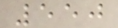550
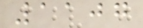1107
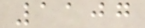1107
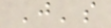J's
